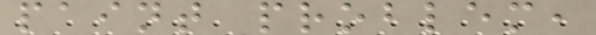paint problem,
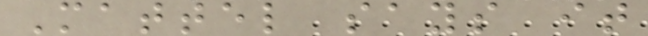Mattel says it
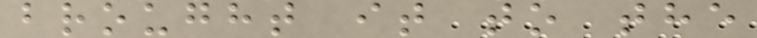brought it to the
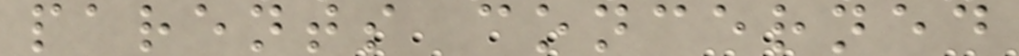parents concerned
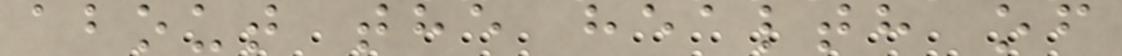about the health of
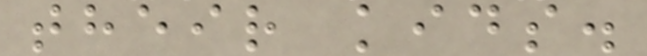their kids.
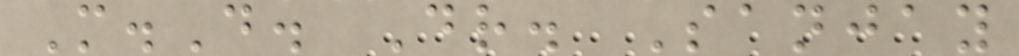M.D. Dr. Sanjay
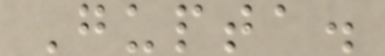Gupta.
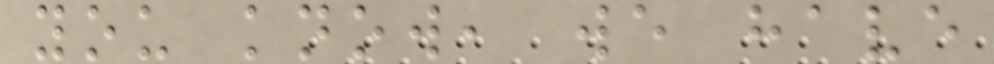you know, we have
